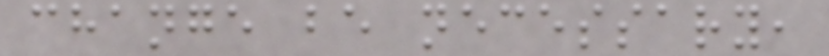change be necessary,
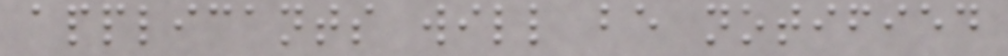applicants will be notified
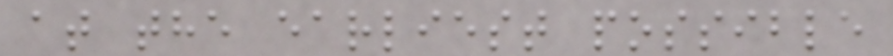at the earliest possible
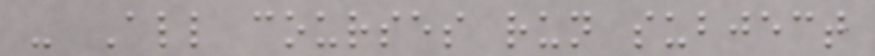- All courses run subject
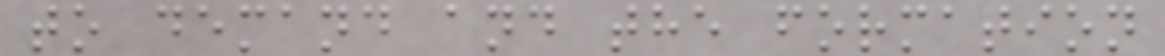to demand and the formation
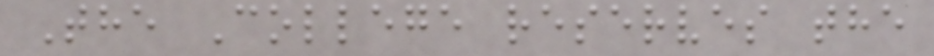The College reserves the
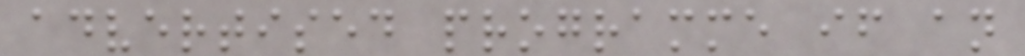advertised programme if an
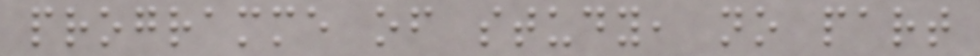programme of study, no part
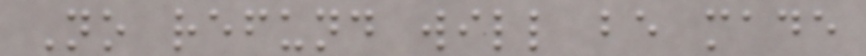No refund will be made
